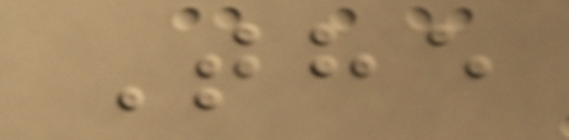The
